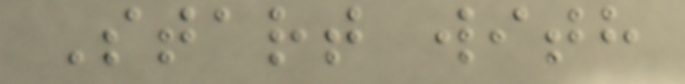Start with
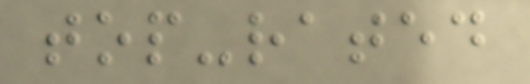top-rated
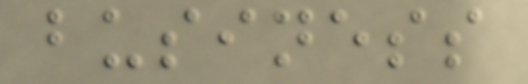business
